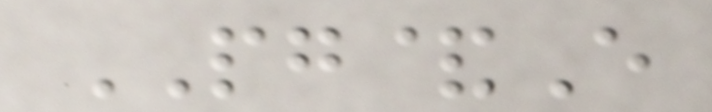PG&E
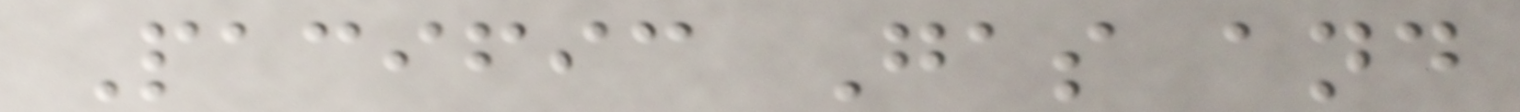Pacific Gas and
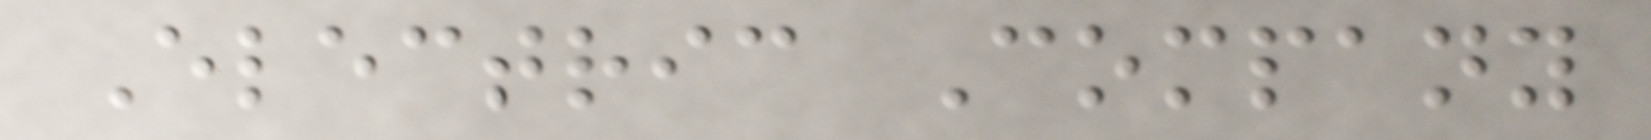Electric Company
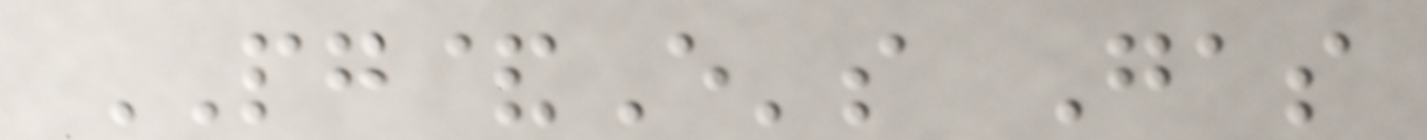PG&E's Gas
